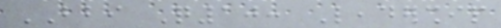BBI Q10: Leadership
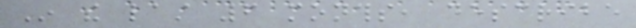In the last 6 months, describe
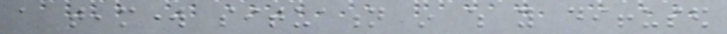a teamwork situation in which you diffused
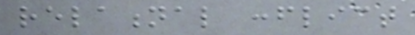relational conflict
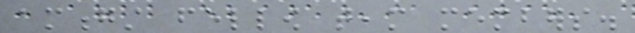amongst fellow team members.
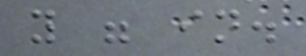you were in.
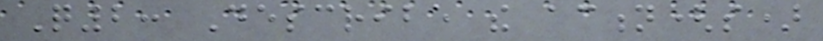Q2: Describe the action(s)
